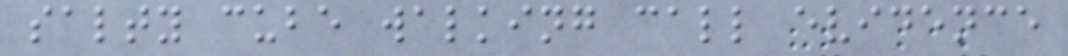salty cube walking call evidence
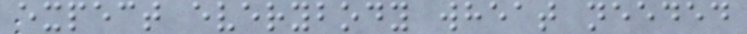expect everybody wheat needed
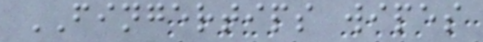FINGERTIPS wipes
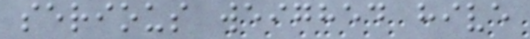serious weighed hive
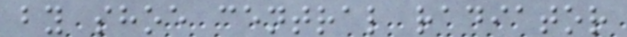by shoe central radiator
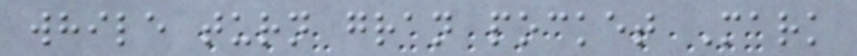while turn gran pocket Mark
